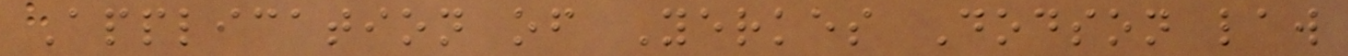Application of Yerkes Dodson law
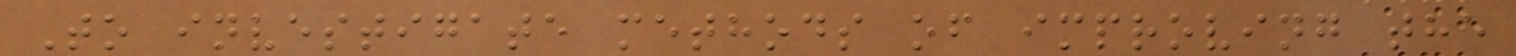To investigate methods of improving the
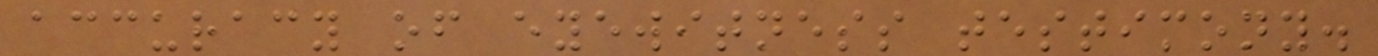accuracy of eyewitness testimony.
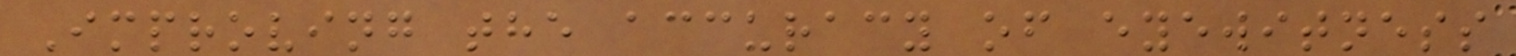Improving the accuracy of eyewitness
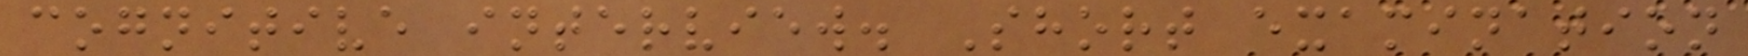cognitive interview. Short examination
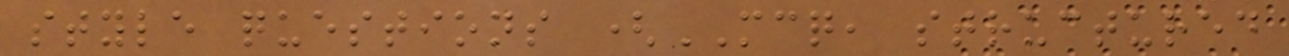style questions (MCQ, structured
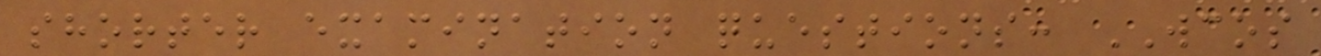shorter examination questions: WCOS
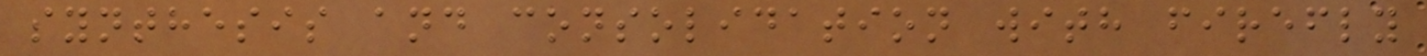synthesis and consolidation with firefly
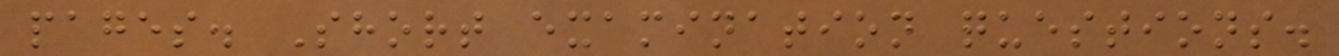pages. Short examination questions.
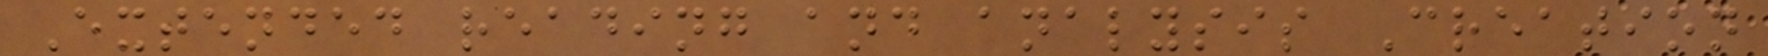Extended reading and analysis Creation
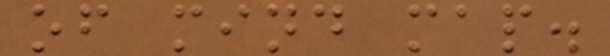of mind map.
